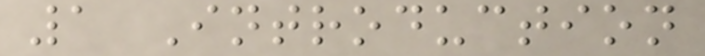1 Introduction
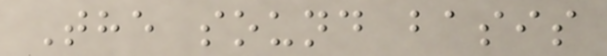The sound basis
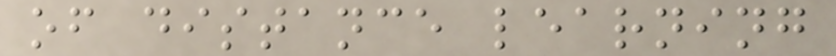of distance learning
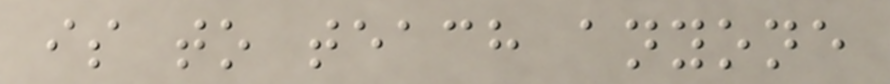is to teach anyone
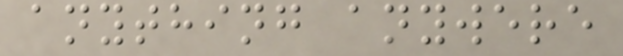anything anywere
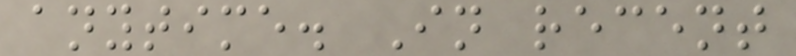anytime. In recent
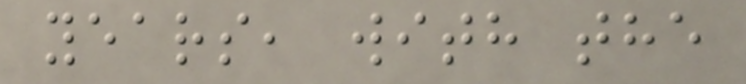years, with the
